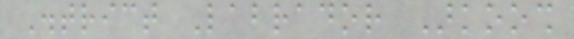District Labrador Arkoosh
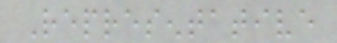Representative
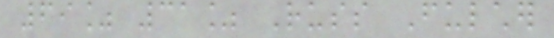69% 31% Russ Fulcher
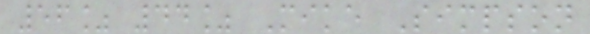56% 44% Mike Simpson
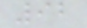92
